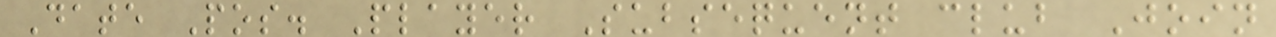Date Pos. Player Subsequent club Join
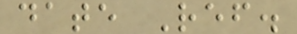date Ref.
